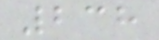238
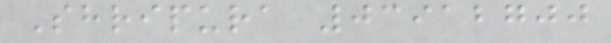Shripura 03912700
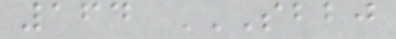164 SBBJ
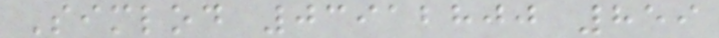Simlod 03912800 859
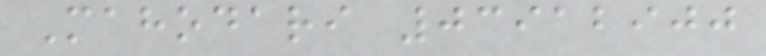Mahodari 03912900
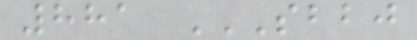881 SBBJ
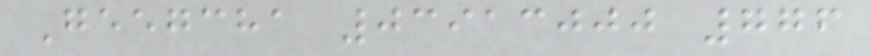Geegcha 03913000 776
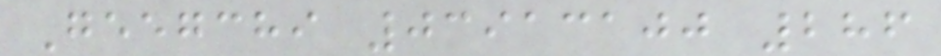Geegchi 03913100 286
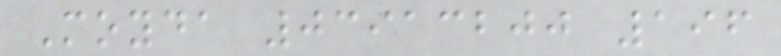Moyda 03913200 196
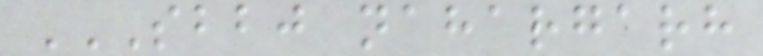SBBJ NAHARGARH
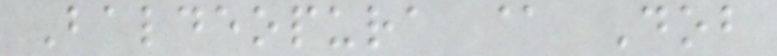Baldeopura @ Dob
